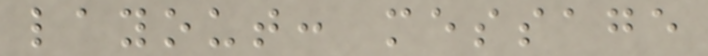layout: message
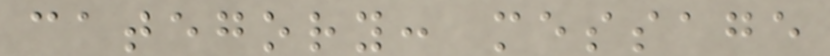category: message
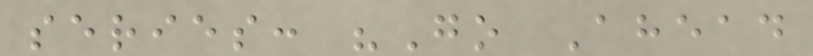series: "Go Ahead
